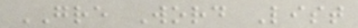GRE Word List
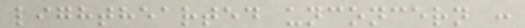lighthearted unconcern :
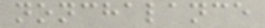nonchalance
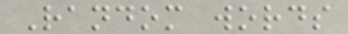Random words
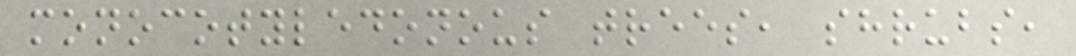monocotyledonous trees, shrubs,
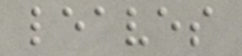leaves
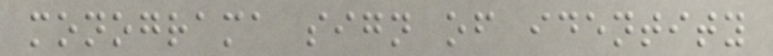monograma sign of identity
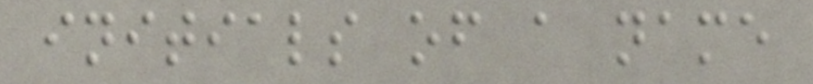initials of a name
